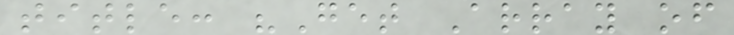title: "Get Array of
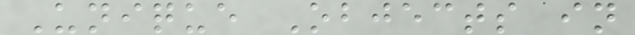Unique Objects in
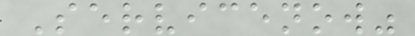Servicenow"
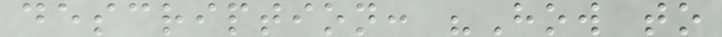description: "How to
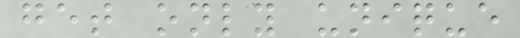get only unique
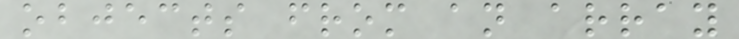objects from an array
